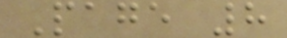Page 8
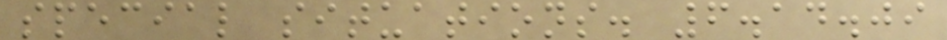special situations. 6.14.09
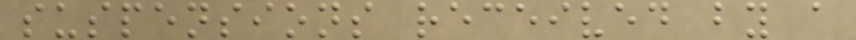suspensions received by a
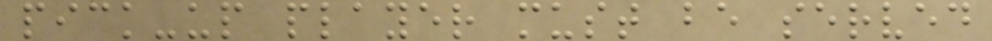pick-up player must be served
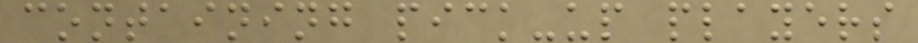containing pick-up players
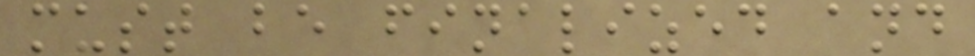must be finalized and
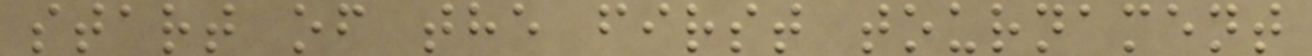start of the first tournament
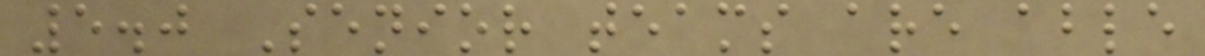5.0 Senior teams are able
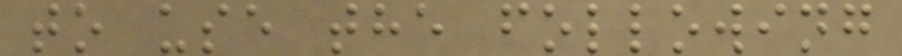to use the following
